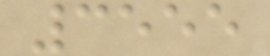3555
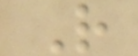R
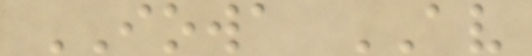IOWA AV
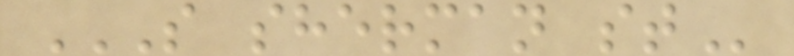S SHERMAN ST
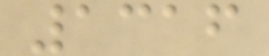1316
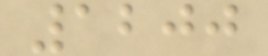1200
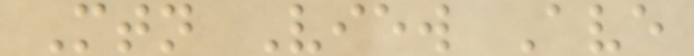Mtn View Ave
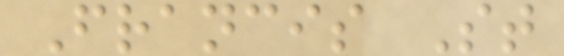Francis St
